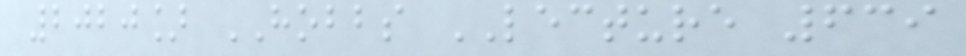2020] HOBBS LECTURE 639
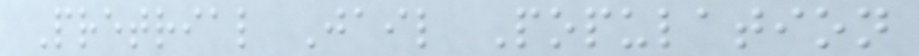Pretrial Jail Population
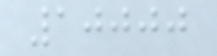10000
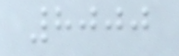8000
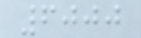6000
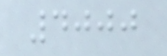4000
